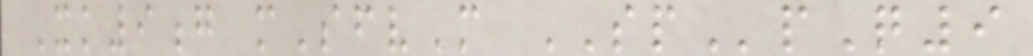Xk9g mSfvM SPpQ9
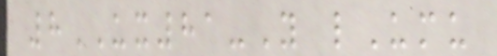8UX81-Y lUmu
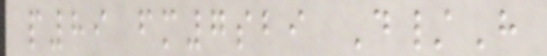p89 fm7sbi D/H
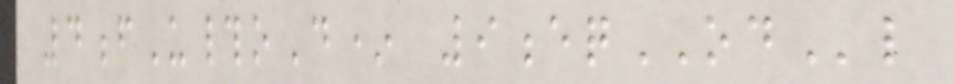4fU#oD* 9eqODl
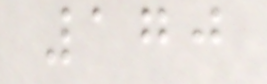170
